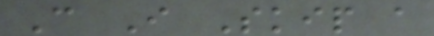Can I Skip a
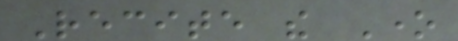Recite the One
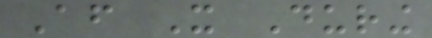After It During
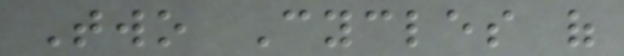Two Cycles of
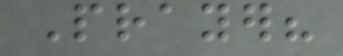Prayer?
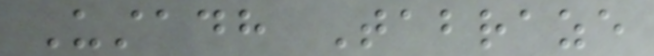Ustadh Tabraze
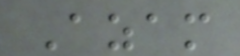Azam
